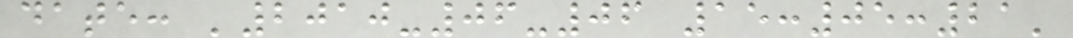date: '2010-06-06 15:05:21'
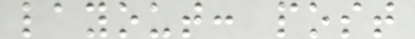layout: post
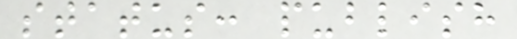status: publish
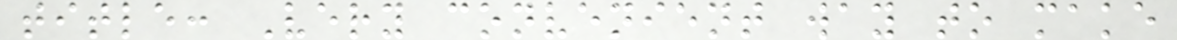title: Very convenient way to make
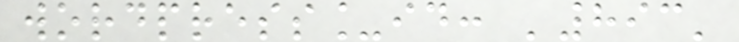wordpress_id: '893'
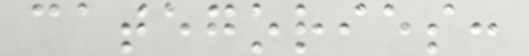categories:
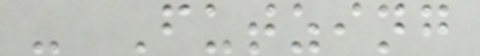- Futzing
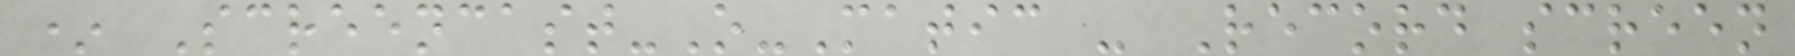* Screencast-O-Matic - Record screen
